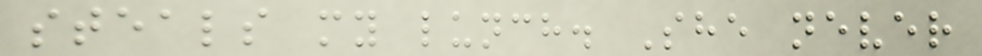steals my lunch. She never
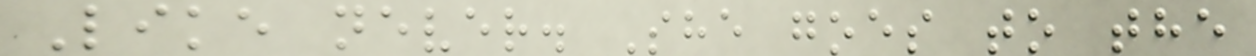Like never. She goes to the
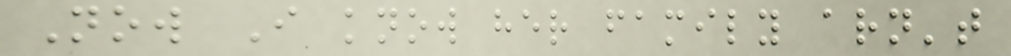Now I know her family arn't
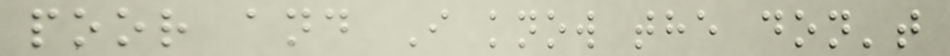poor and I know the don't
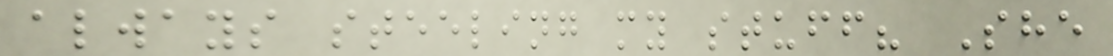always steeling my stuff? She
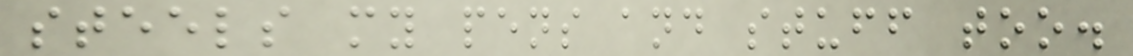steels my pens and stuff too.
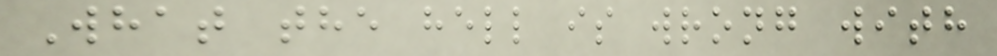What the hell is wrong with
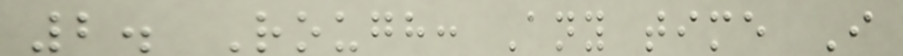2. Rough: Any time I
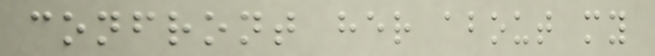confront her about my
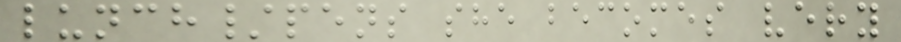lunch/pens she becomes very
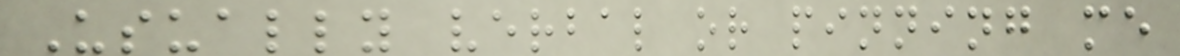Usually verbal or pinning me
